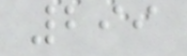299
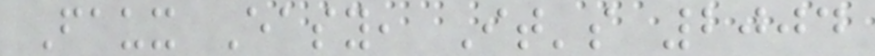Faux Easy, It's 2004
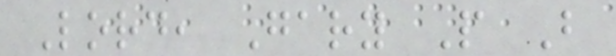Lord, Gary P B
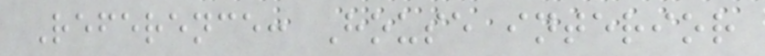Reference: House interior
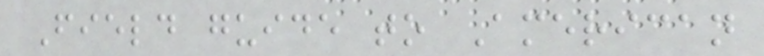Field guide to American
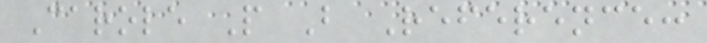Carole P B Reference:
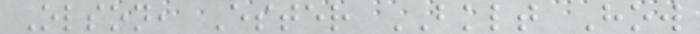Olson, Ester BKLT How
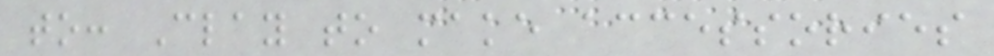to: Clay to make accessories
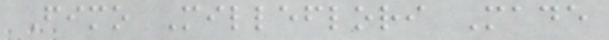Fimo Milleflori Made
